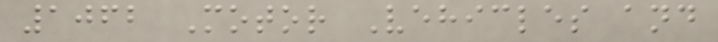1062 Motor Vehicles and
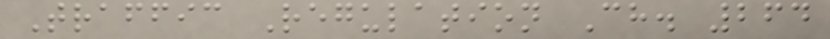Traffic Regulation Ch. 264
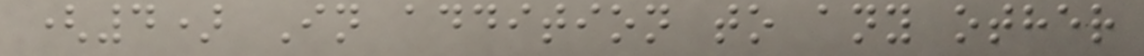(4) In addition to any other
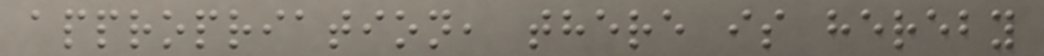appropriation, there is hereby
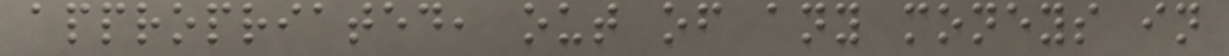appropriated, out of any moneys in
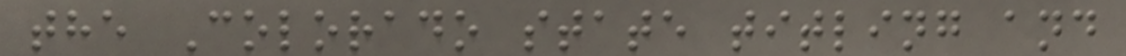the Colorado state titling and
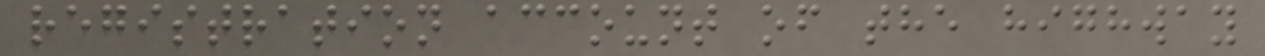registration account of the highway
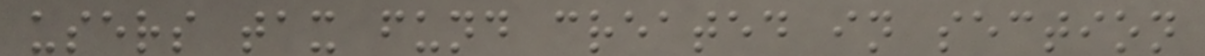users tax fund created in section
